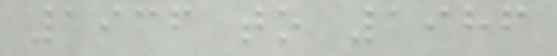1936 to 1986
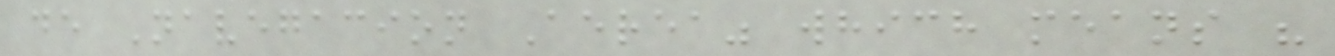de Navegacion Aerea" which means "
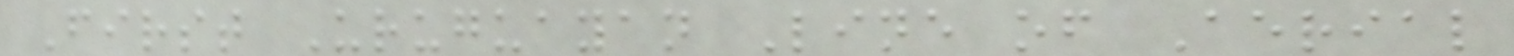First Uruguayan Line of Aerial
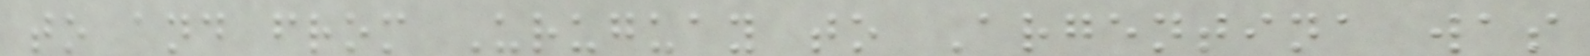to and from Uruguay to Argentina was
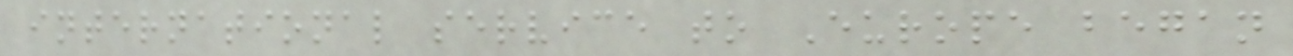international service to Europe began
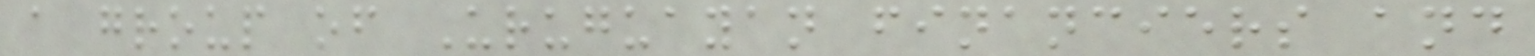a group of Uruguayan financiers and
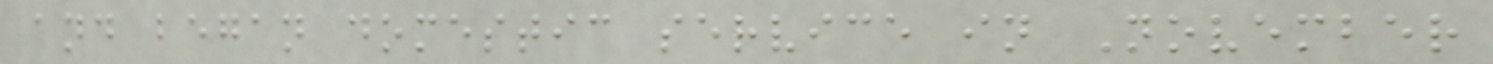and began domestic service in November
